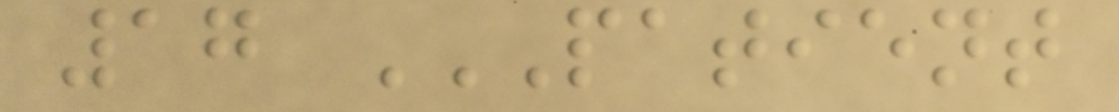17 PATIENT
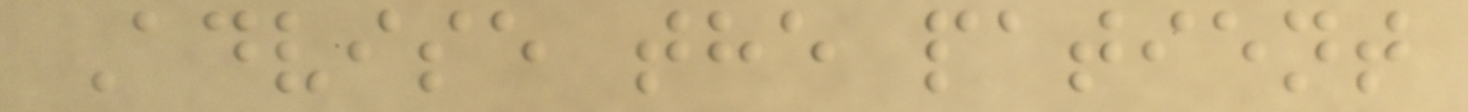Advise the patient
